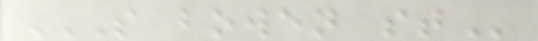S BOWEN ST
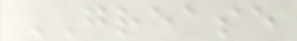GREASE
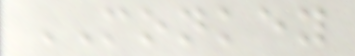MONKEY
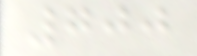700
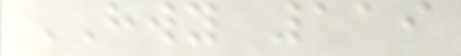HWY 119
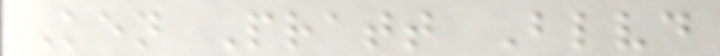Ken Pratt Blvd
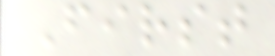First
